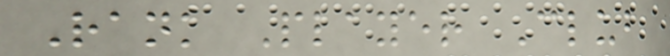Rank Player Club
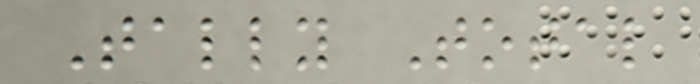Tally Total
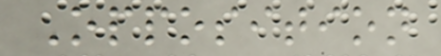Opposition
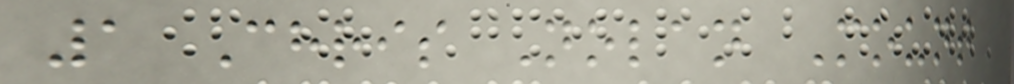1 Chris Nolan Mount
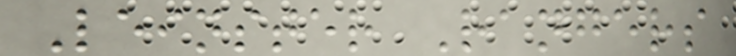Leinster Rangers
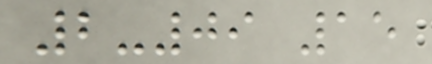2-09 15
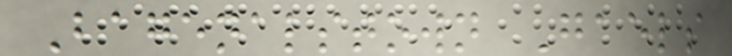Bagenalstown Gaels
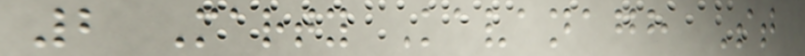2 Marty Kavanagh St
